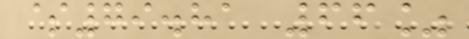$79.81 66%
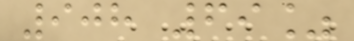908 69%
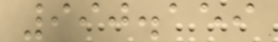990.159
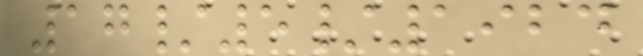17/5/1924
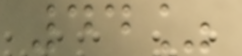44%
